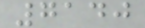7140
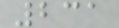231
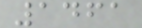1461
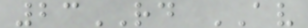23RD AV
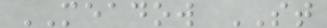MEADOW ST
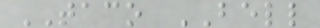TACO BELL
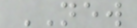NEW
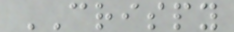CRISPY
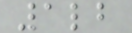1lb
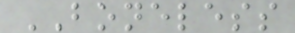BONELESS
